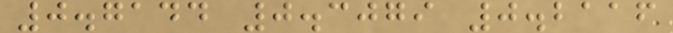0.7144 0.3079 0.2116
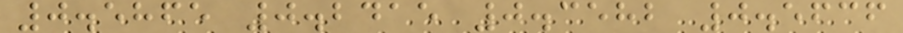0.5865 0.2415 0.3582 0.5636
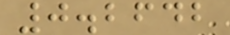0.2642
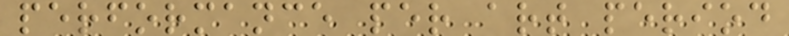performance per art period
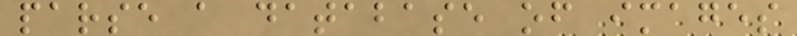parse a database of images
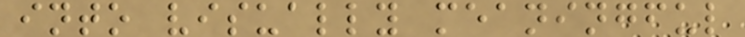into visually meaningful
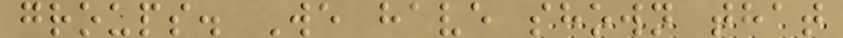groups. We have shown that
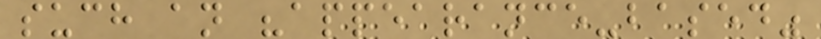such an "appearance-based"
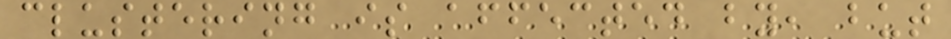clustering is affected by, but
